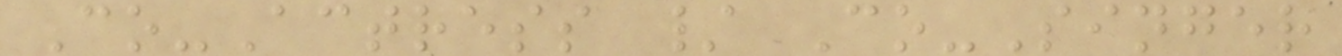Co-Actress / Co-Singer
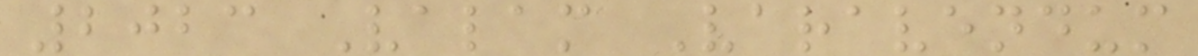2023 Valam Varavendum
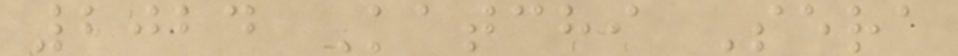2024 Katchi Sera
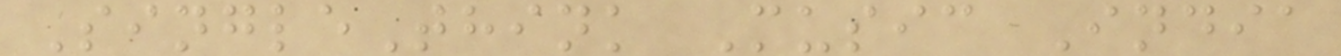SingleThink Music India
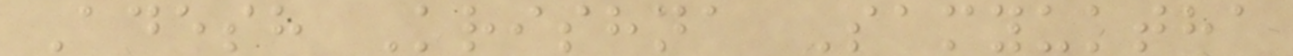Adesh Krishna Samyuktha
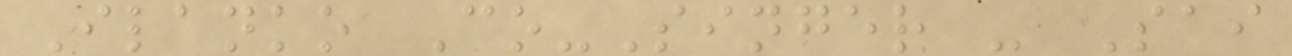Ilanko Co-Singer - Sai
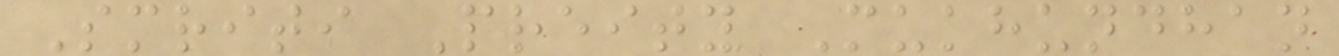Smriti Preity Mukhundhan
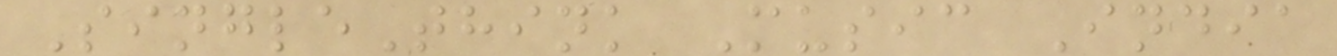SingleThink Music India
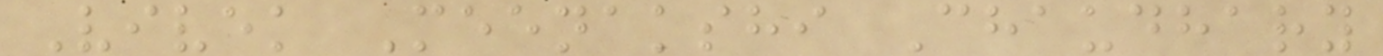Vivek Meenakshi Chaudhary
